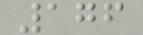176
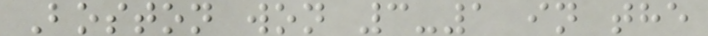Boston won 3-1 in the
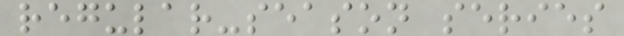regular-season series
